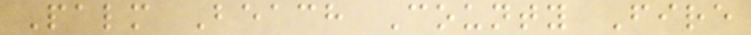Palm Beach County Fire
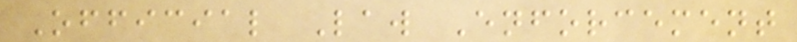Official Law Enforcement
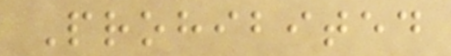Prohibited
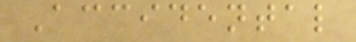Accidental
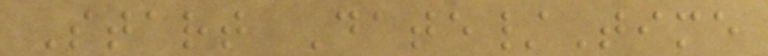Start Date/Time
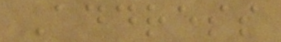Address
